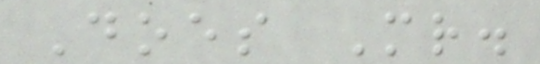Does Mr.
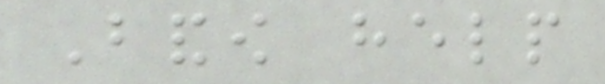Bandow help
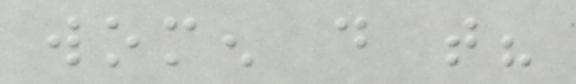women do that?
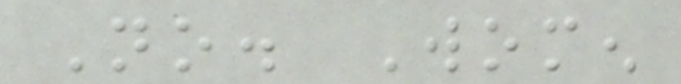No. Women
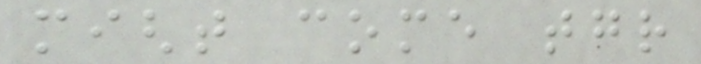might come together
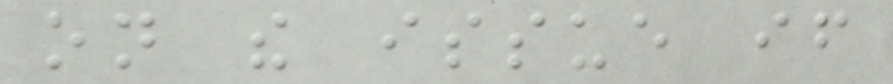on the issue if
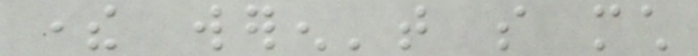there weren't so much
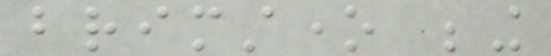brimstone being
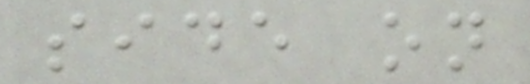side on
